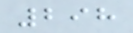298
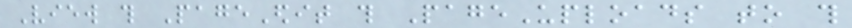View this PageEdit this PageUploads to this
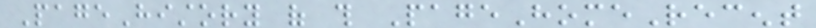PageHistory of this PageHomeRecent
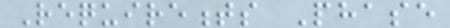Requirements Phase
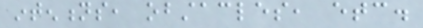intentions, obstacles, etc.
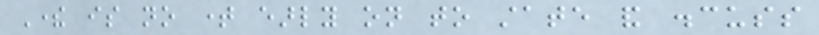There is no time early on to state and discuss
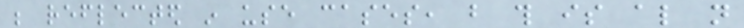be reflected in use cases, but this is also not
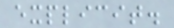explicit.
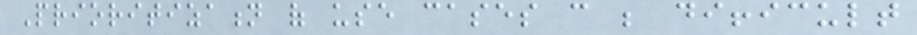Prioritization of use cases can be difficult
